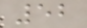52
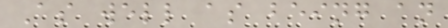As well as being an
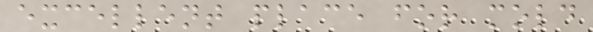excellent place for mold
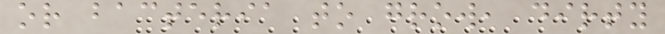or bacteria to grow, dirty
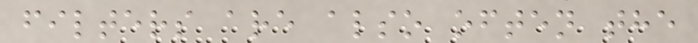filters are also often the
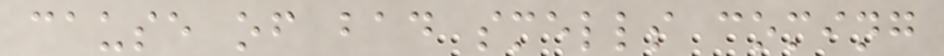cause of bad smells coming
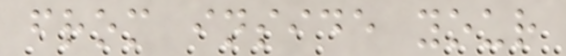from inside your
